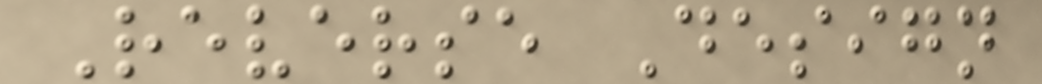Reverse Design
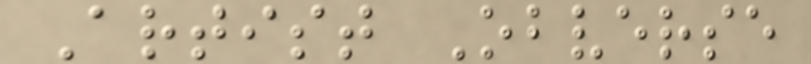Artist Obverse
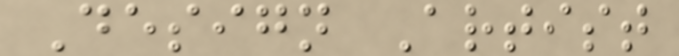Design Artist
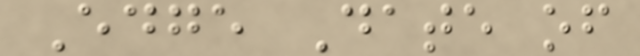Edge Date of
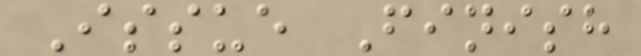Issue Finish
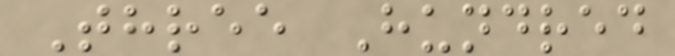Three Hundred
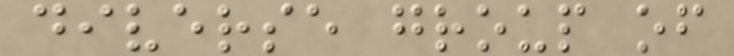diverse group of
